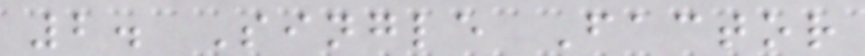2. Single Factor
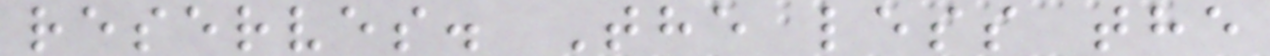reserves. The less the
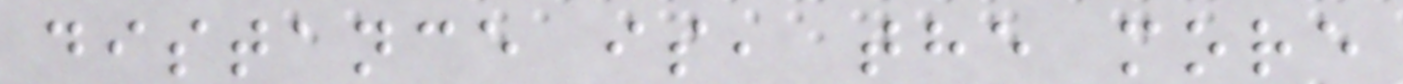distance is, the more
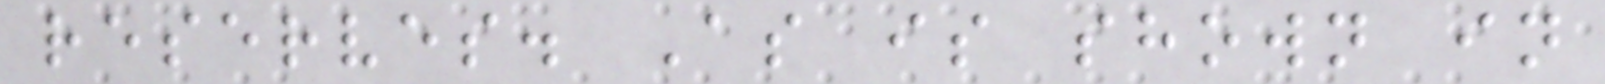reserves. As is shown in
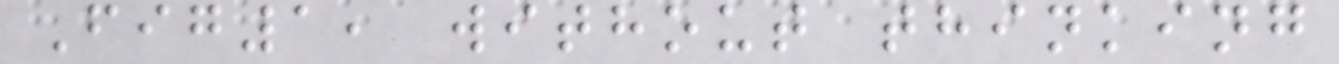Fig1, without thinking
